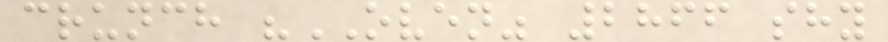crunch "OVEN" 2866 shy
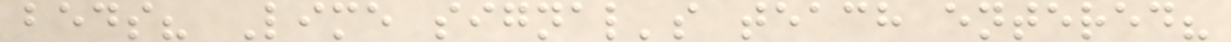beds? Lime signal's teach entered?
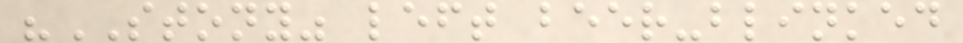"STONY" left beer-blinked
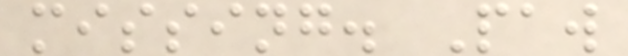missing. Paw
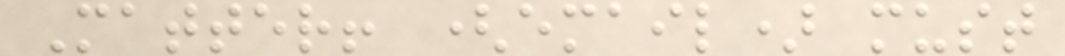Matter! (email) must
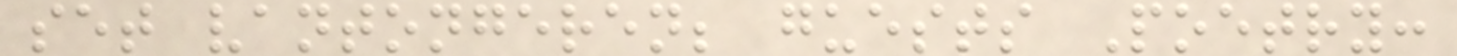set vantongeren; guests Poetry:
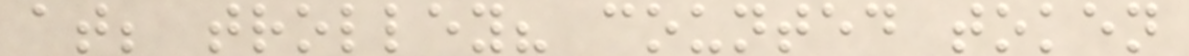at; trolley? counted token
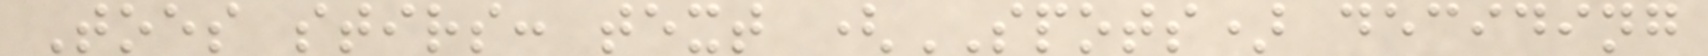Toes stirs: text (SPOTS) deciding
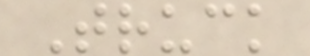Truck
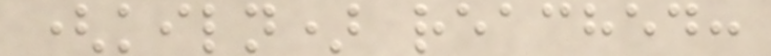(kiln) reached:
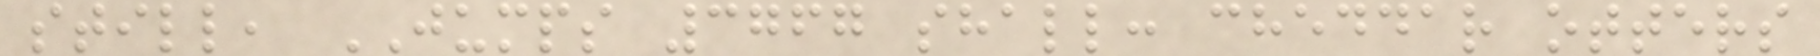still, JUMPS 3767 shall: cheddar otters
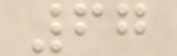67
